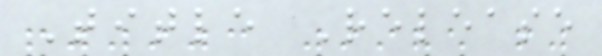Title Release
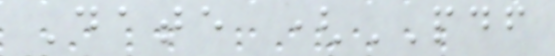Date (PDF
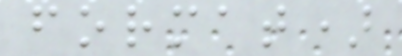format)
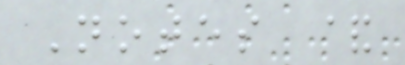Notes &
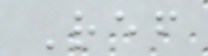Ref
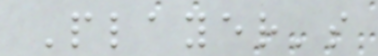Player's
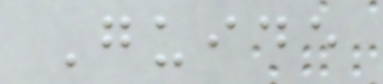Guide
